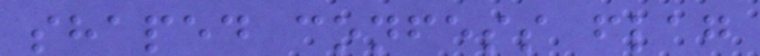shaped confess flag
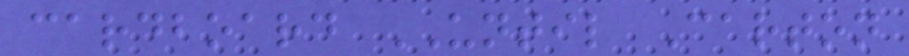cardboard UNTIL Carton
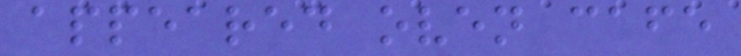appeared oven cafe
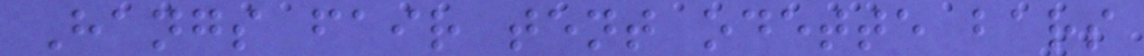Hangs fair tent odette bars
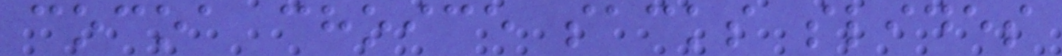cocoa choice sacks slides
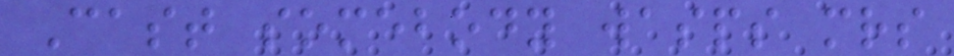Cast somebody wasps mrs
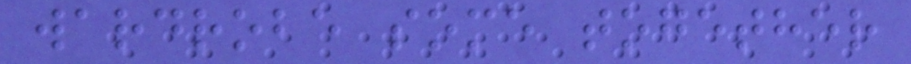wardrobe some together
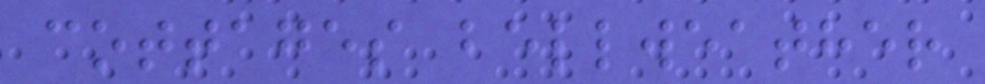cottages bellweather
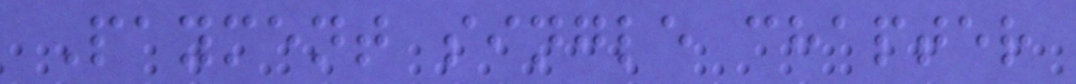Payment single chapter
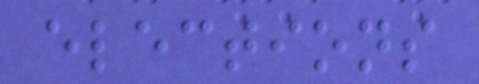elections
